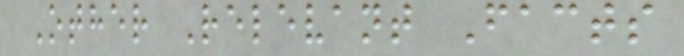Other Relevant Facts
